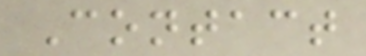Contact
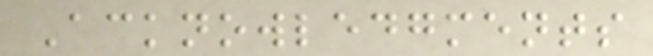Acknowledgments
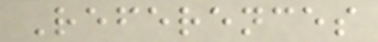References
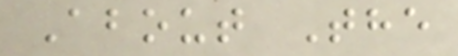About The
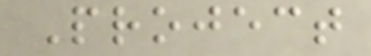Project
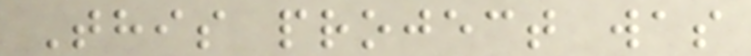This project was
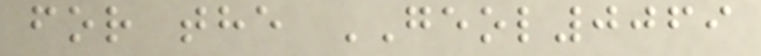for the GEOL0069
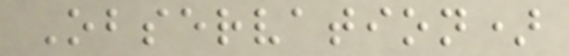Observation)
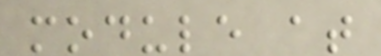module at
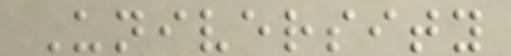University
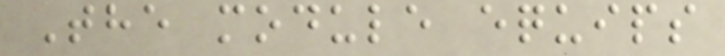The module equips
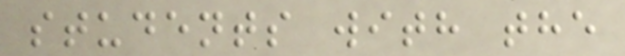students with the
